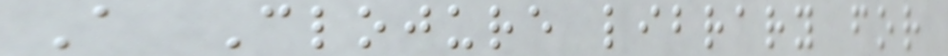A Clojure library for
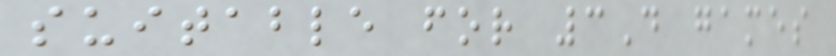suitable for 3D games
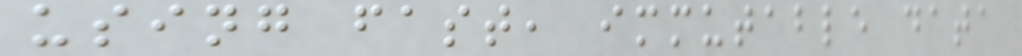using fast, immutable data
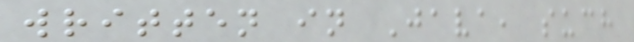written in Java, such
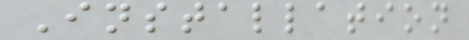Installation
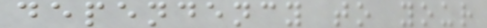dependency to your
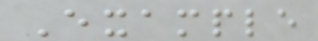Example
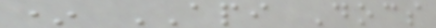* API Docs
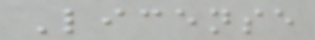License
